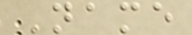Name
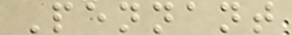Pennant
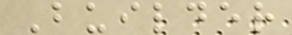Builder
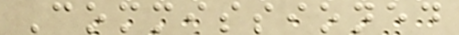Commissioned
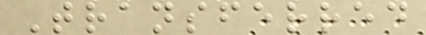Transferred
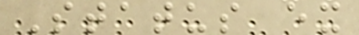Status ex
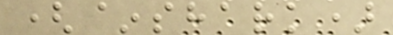(~shark)
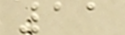11
